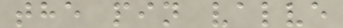the pin valve
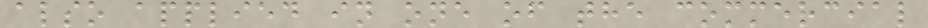also applied in one of the commercial
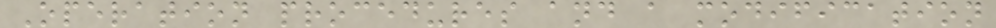Operation procedures and a modification
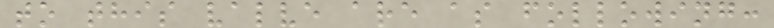to this valve are as following:
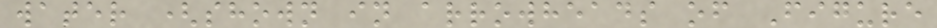water (shown in arrowheads of Figure
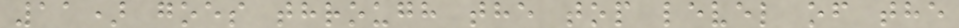11) goes through the top level of the
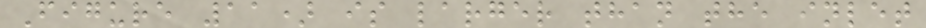Figure 11) is larger than the inlet
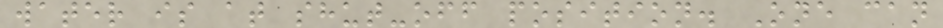water is at shut-off position. One can
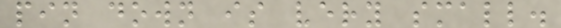pin down is very small.
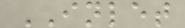INLET
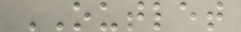OUTLET
